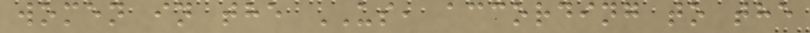women in the US, according to the
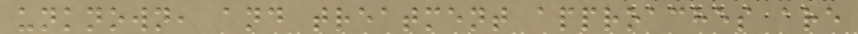unknown, and treatment approaches are
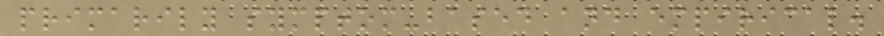primarily symptom-based and empirical.
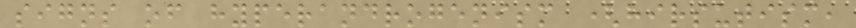signs of hyperandrogenism (hirsutism,
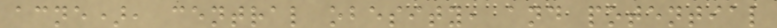acne), central obesity, and potential
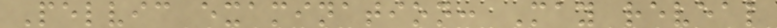Pelvic examination: May reveal
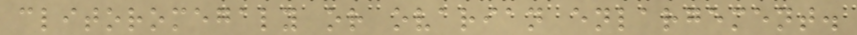clitoromegaly or ovarian enlargement.
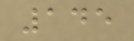145
